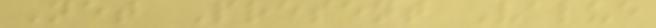Net Present Value
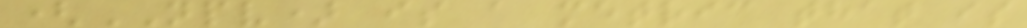(NPV) is a metric that is
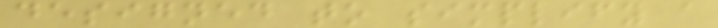designed to simplify a
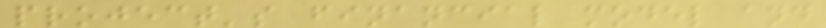project's financial model and
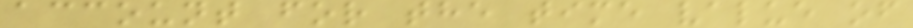account for the time value of
